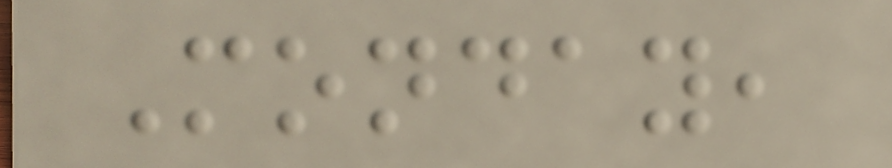Monday,
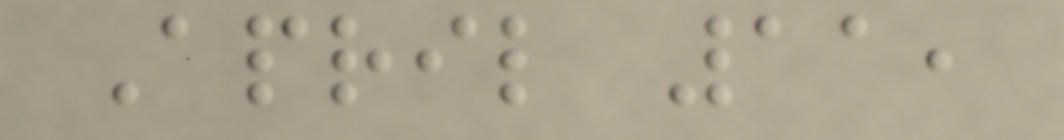April 11,
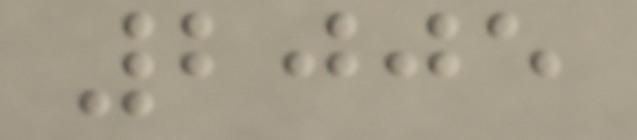2005
